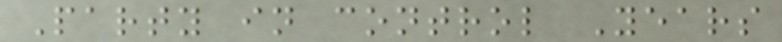Party in control Years
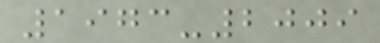1973-2009
